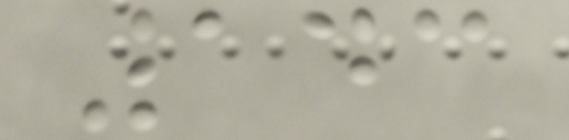143
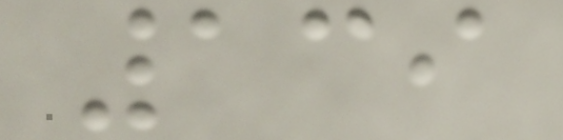139
